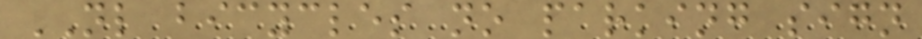NL bicycles no parking sign
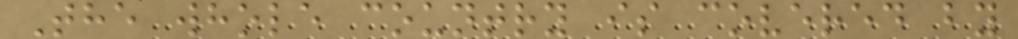The whole country is covered by
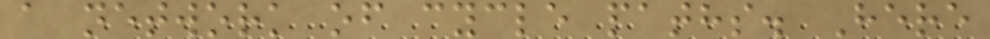a network of cycle paths. Here
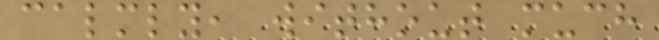calmly, without much
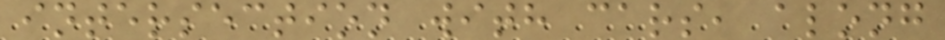intersection with cars, along
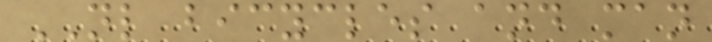NL bicycles and man
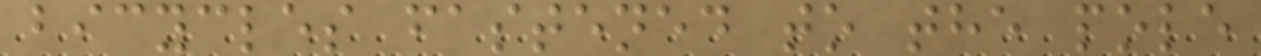bicycles fastened to the pole
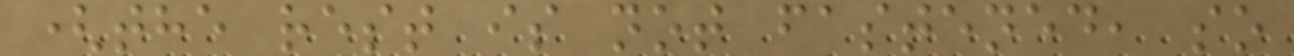(the rest is not fastened, so
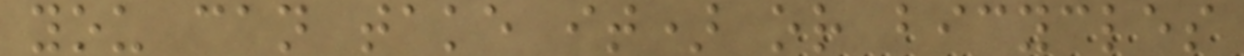you can take it) or bicycles
